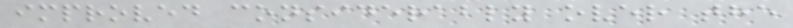improved considerably over the
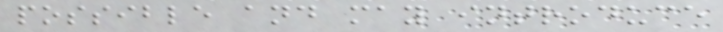possible and may introduce
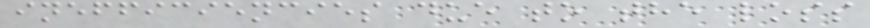inefficiencies due to the loss
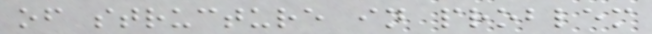of structure in problem
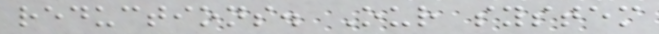reductions. Our system
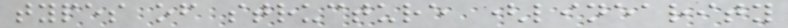types of structure (linearity
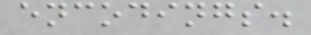encodings.
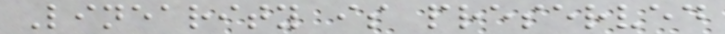Linearity is preserved
